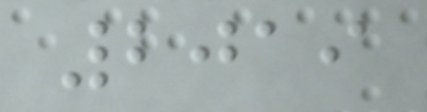2019
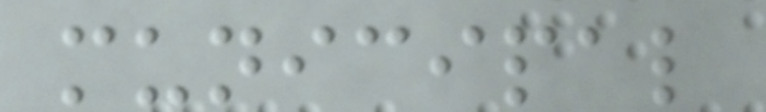municipal
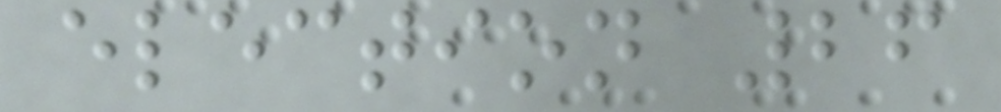election 26
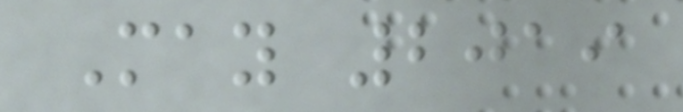May 2019
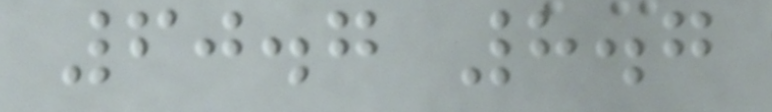60.7 8.7
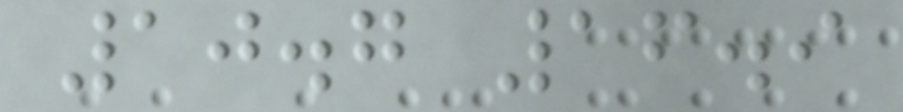10.7 16.9
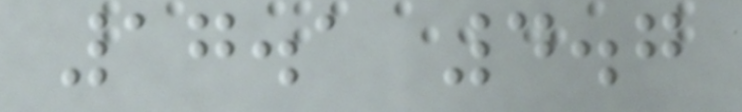17.1 4.7
